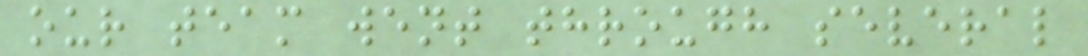our team went through several
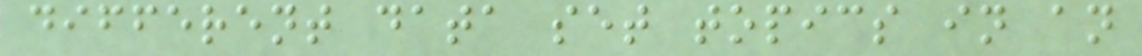different data set topics in an
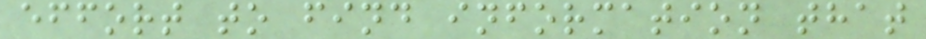effort to find information that
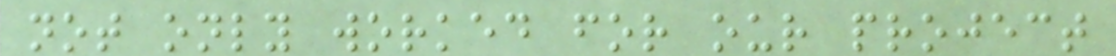not only worked for our project
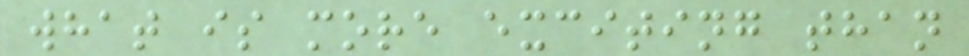what is more exciting than
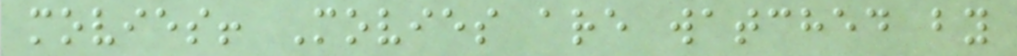movies! Movies are watched by
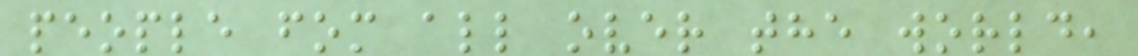people fom all over the world,
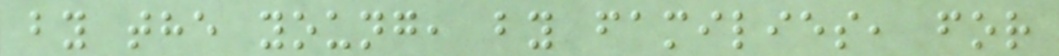by the young, by families, for
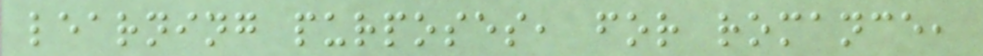learning purposes, for romance,
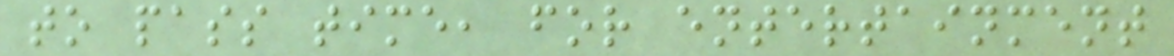to pass time, for entertainment
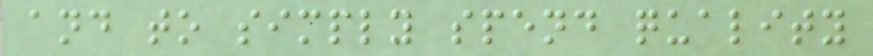and to simply spend quality
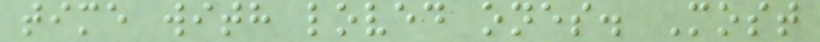time with loved ones. Most
